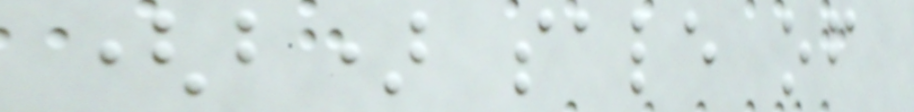(b) sale of
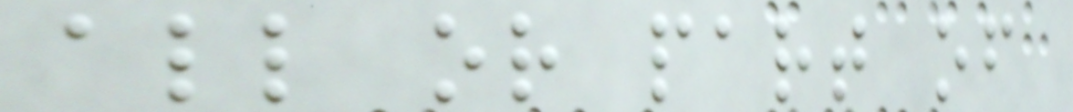all or part of
